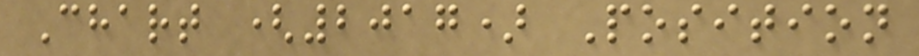Chart (2017) Position
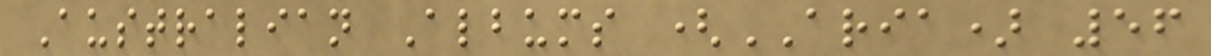Australian Albums (ARIA) 56
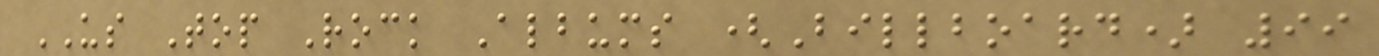US Top Rock Albums (Billboard) 99
